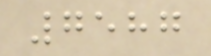7587
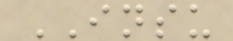INSU
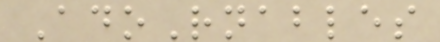AdoRnables
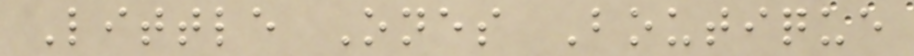Little Ones Boutique
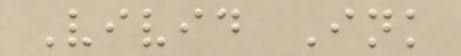Vivid Ink
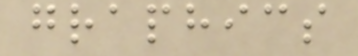graphics
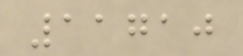11710
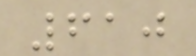610
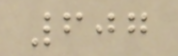607
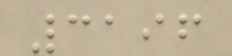3196
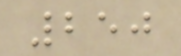250
